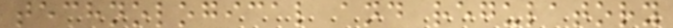technological and regulatory
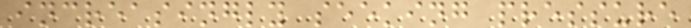increasingly seeking pressure
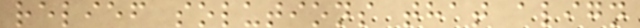relief solutions that align
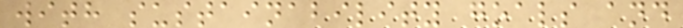with sustainability goals and
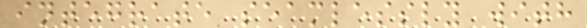integrate seamlessly with
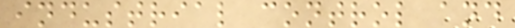industrial control and
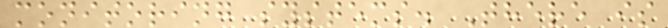monitoring systems. There is
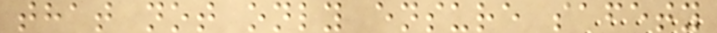that not only ensure safety
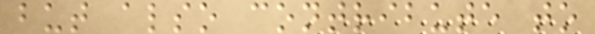but also contribute to
